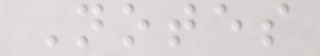Notes
